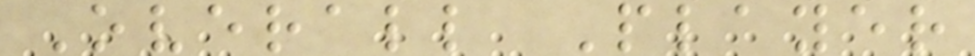Overall Player
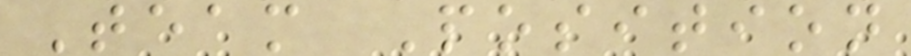Team Position
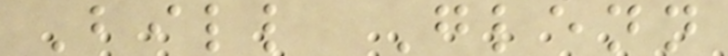Bill Glenn
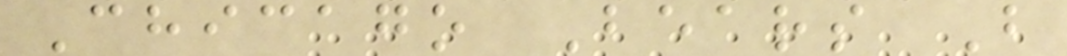Chicago Bears B
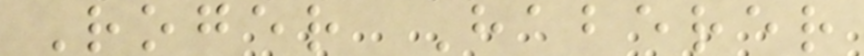Roger Haberer
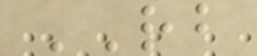RB
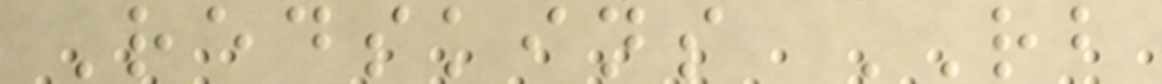Redskins RB
